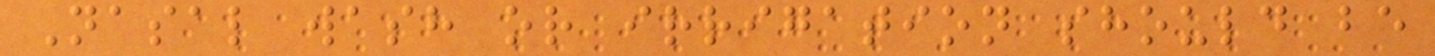Nasal wash or irrigation should be
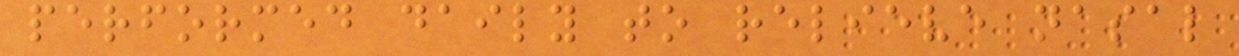performed daily to relieve nasal
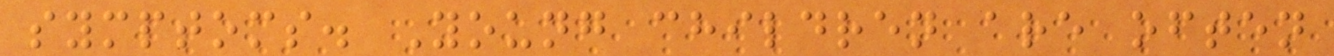symptoms. Young children are often
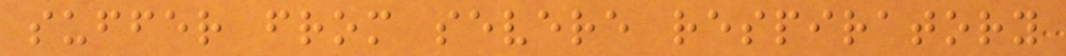suffer from severe respiratory
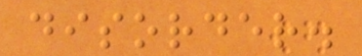disorder.
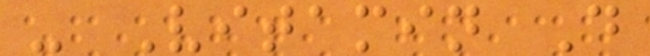- Vitamin D
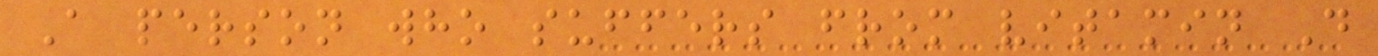A person who suffers from vitamin D
